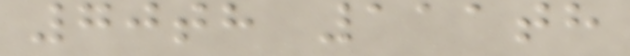70th 111th
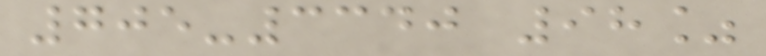705-3340 98%
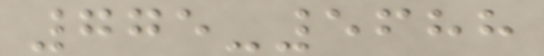775-5688
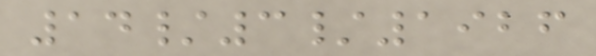14/3/1926
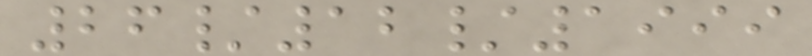26/12/1999
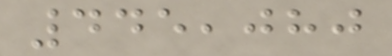445,080
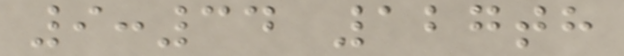9:34 127th
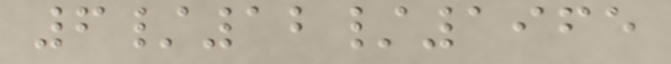6/12/1965
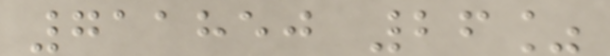711850 26%
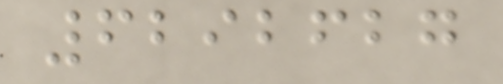6292627
